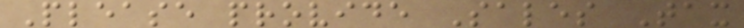Please provide Sales Tax
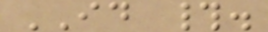ID #.
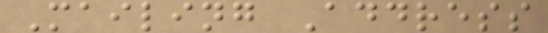Mailing Address
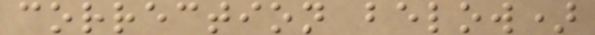correction below)
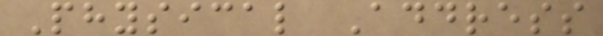Physical Address
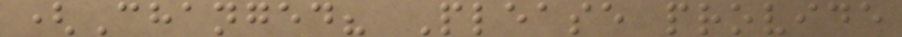(Changed? Please provide
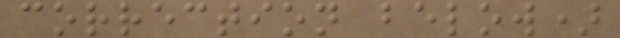correction below)
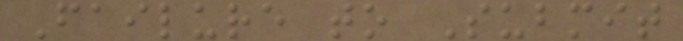Failure to Submit
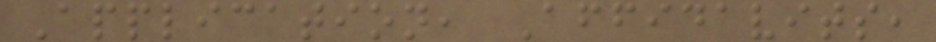Application, Affidavits,
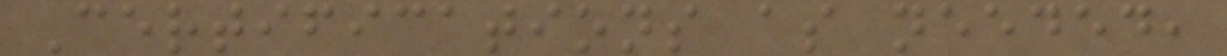Certifications as needed,
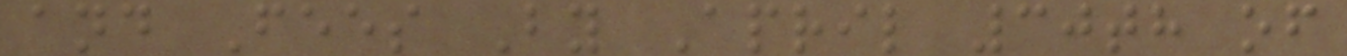and Fees By April 30th of
